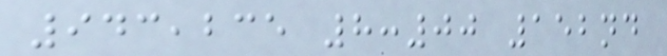943,235 8:00 152nd
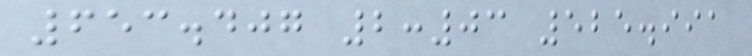653.407 2:03 525.991
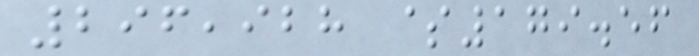296,928 $179.56
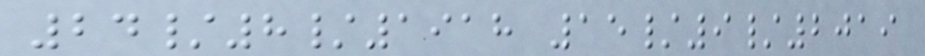24/8/1918 15/9/2019
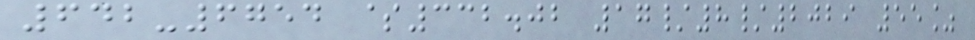642-6754 $332.02 17/8/2029 55%
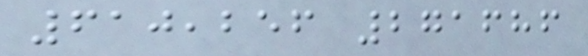610,256 271686
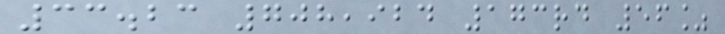33.23 708,924 173rd 56%
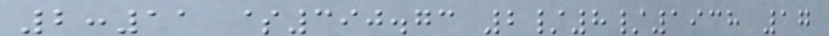2:11 $390.73 2/8/1938 17
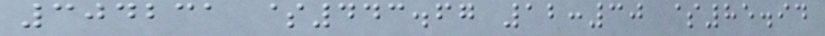304231 $443.67 12:30 $85.94
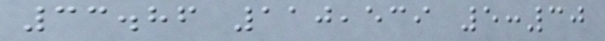33.86 110,539 5:30
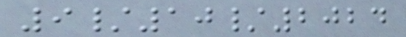9/10/2024
